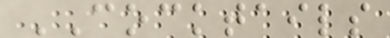COCKTAILS
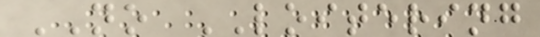NO LOITERING
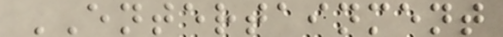ENTERTAINMENT
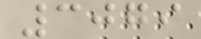3079
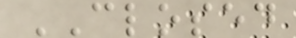CLOSED
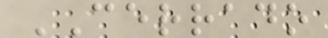CERRADO
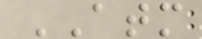ATM
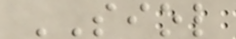SIOL
